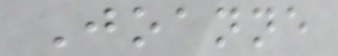Joanne
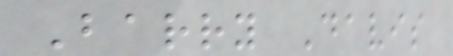Barry Davis
